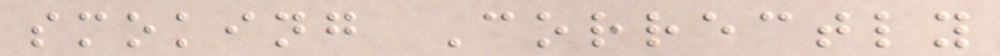smoking Correctly
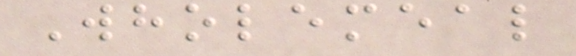Wholemeal
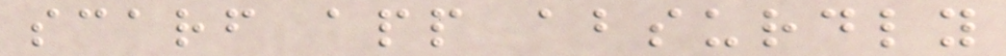scarf app absurdly
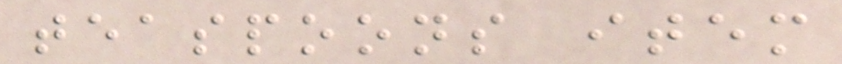teaspoons item
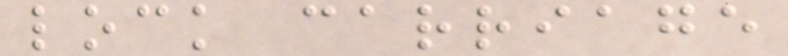lock carriage
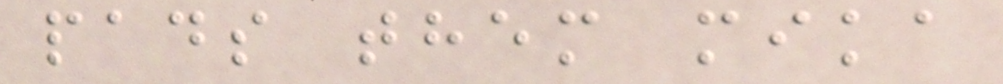pads them mika
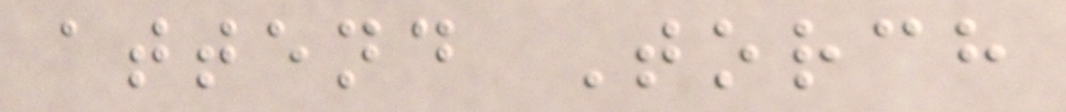attend Torch
